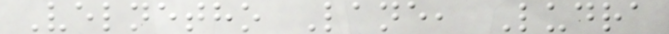Velnetho Lane, Ludra
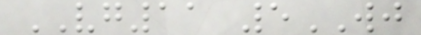VG11 5WJ
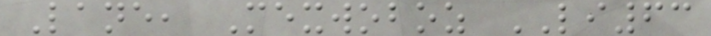Lane, Mexwoboz LI63
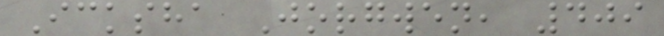Icksha Jorgwen, 409
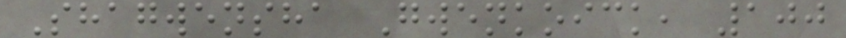Shagwensha Gwenkoick, 100
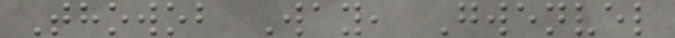Thowob Way, Gwenvel
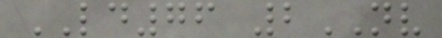LD76 2NV
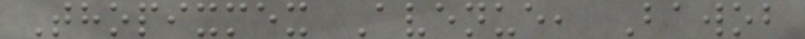Thopixmex Avenue, Bawob
